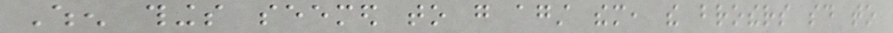When things seemed to go against them, the brothers said to
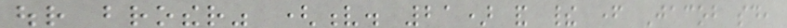our brother" (v. 21) and their father Jacob said,
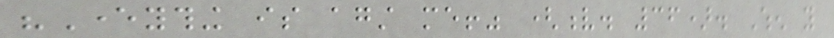"Everything is against me!" (v. 36). When you
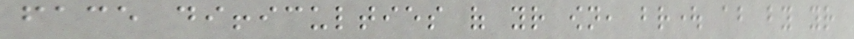face difficulties of your own, brought about by your
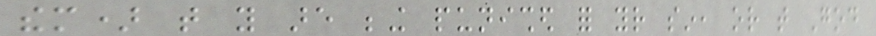them) that you are being punished for your sin, or that God
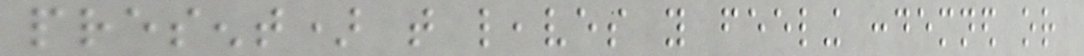present) that leaves you feeling condemned or
